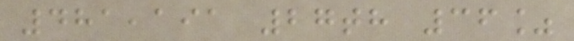481,191 27th 36%
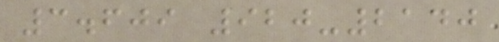3.609 920-2140
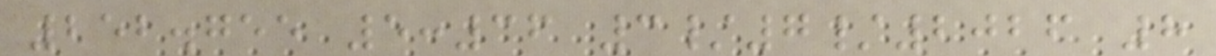252.755 5:36 3/7/2026 8
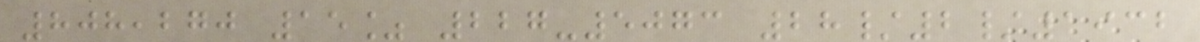808,270 15% 227-5073 28/2/1932
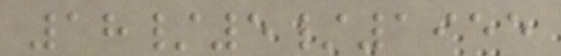18/5/1955
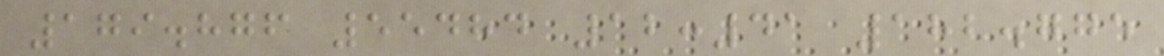179.876 55484 12:41 182.775
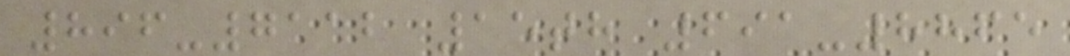896-7112 15th 691-8865
